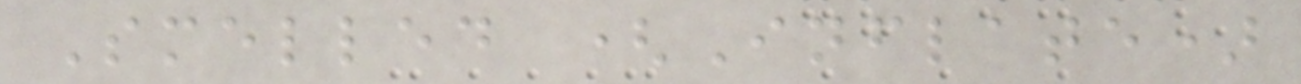Smelled (Inflate)
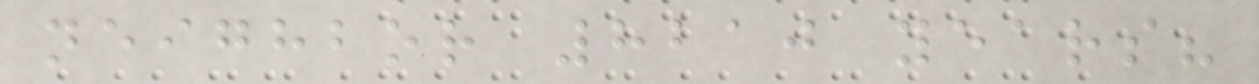neighbor 8210 years?
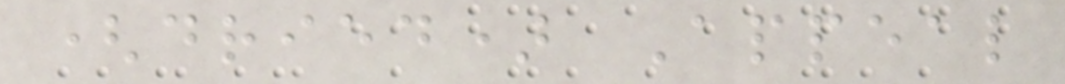(dried) Appeal
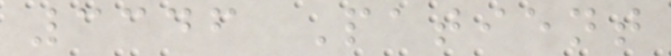3346 Patient
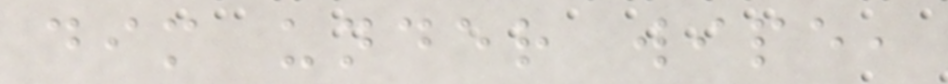dim under wipe,
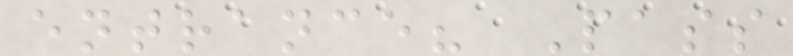entrance? Pass
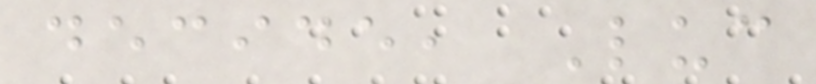decide, Luc
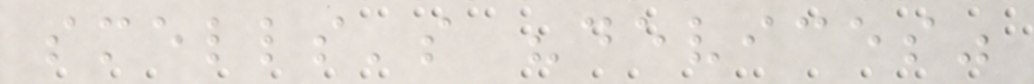smells's "devices"
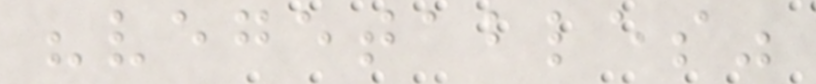"vegetables"
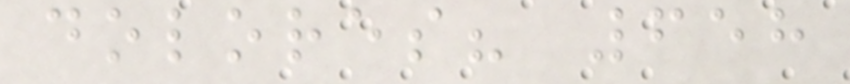dolores? 658
